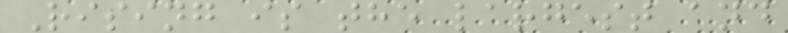Rising is the largest and
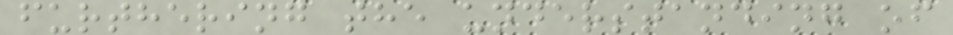furthering the understanding of
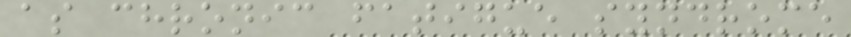as chronic fatigue syndrome
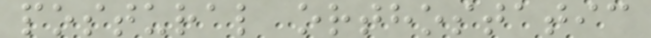postural orthostatic
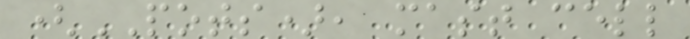(POTS), mast cell
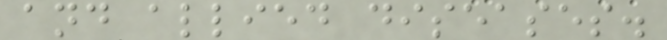and allied diseases.
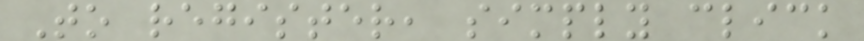To register, simply click
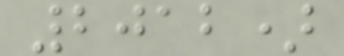2012)
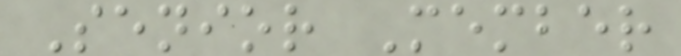Senior Member
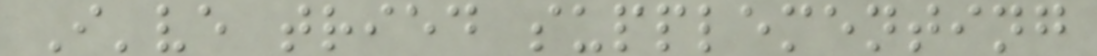I've tried supplementing
